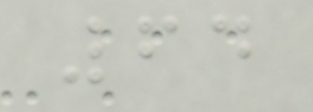64
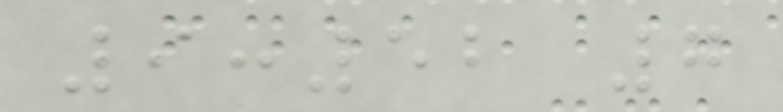9:52 7
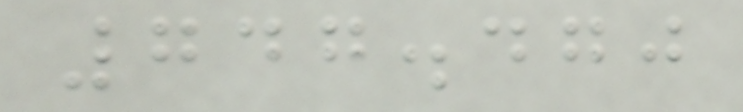747.470
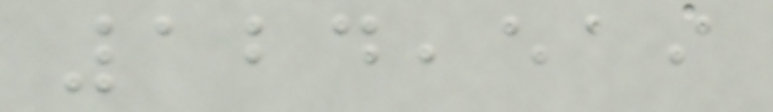124,519
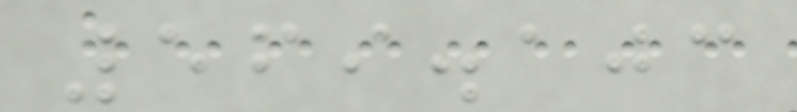569.103
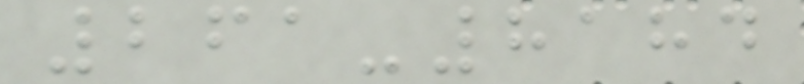261-8184
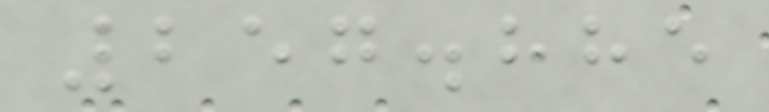257.885
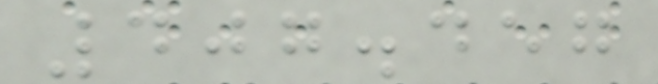407.457
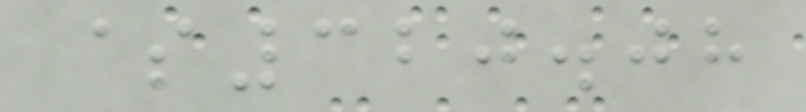$320.08
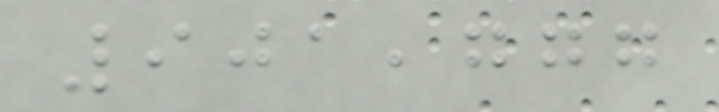901,777
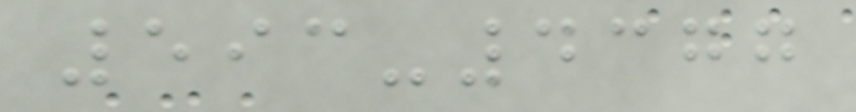593-4377
